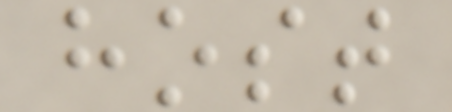host
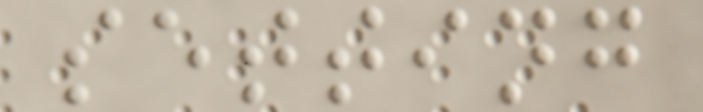setting
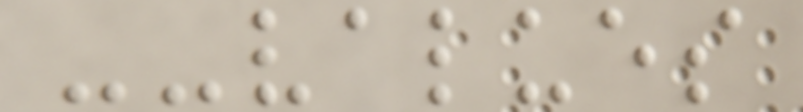--values
